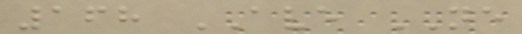168 AVE NE
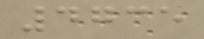4735
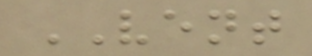VENT
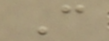C
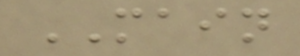MAIN
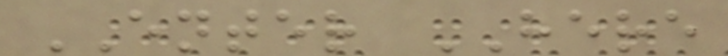ENTER HERE
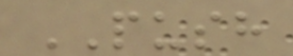PUSH
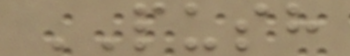PUSH
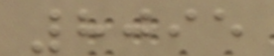8095
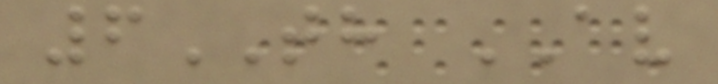6TH AV
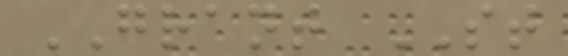GRANT ST
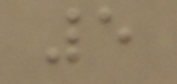5
